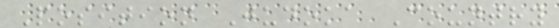Position Judoka Country
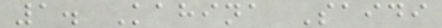1. Kahina Saidi
